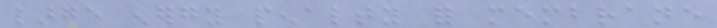large energy penalty for membrane
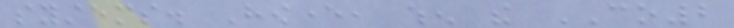systems. However, when the CO2
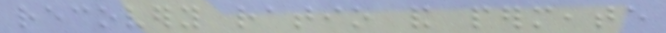recovery ratio and permeate
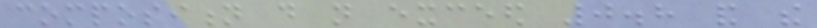composition do not exceed 0.8 and the
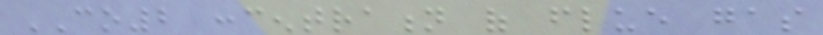CO2 concentration of flue gas
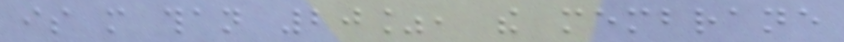is more than 20%, the membrane
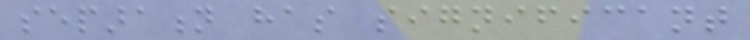separation has significant
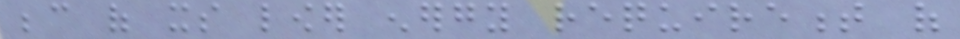because of its lower energy requirement of
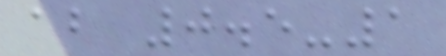about 0.5-1
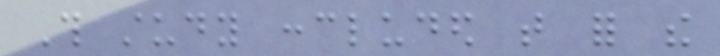This study concluded that for the
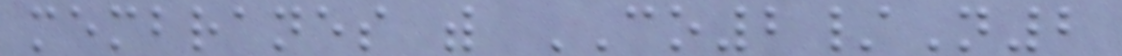membranes with CO2/N2
